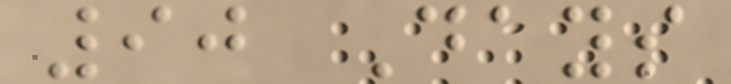90 Days
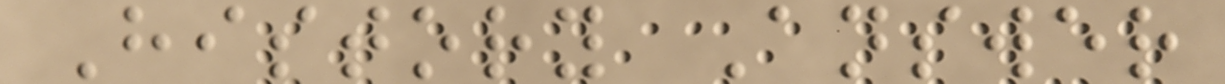History Answer
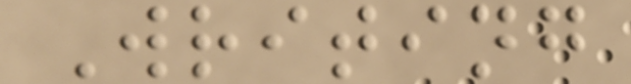Writing
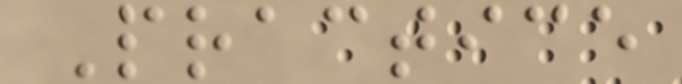Practice
